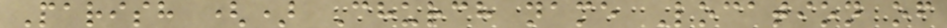Parish () Church name Location of
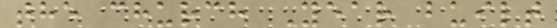the church Year built
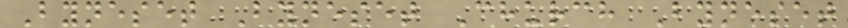Byneset Byneset Church Byneset
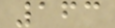163
